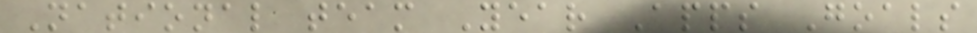National team Year Apps Goals
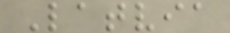Latvia
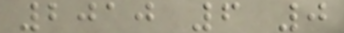2010 6 0
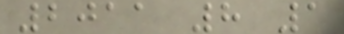2011 8 1
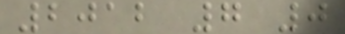2012 7 0
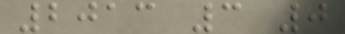2013 3 0
